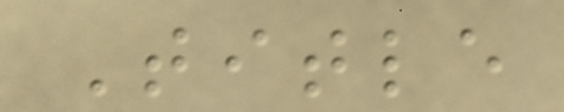Title
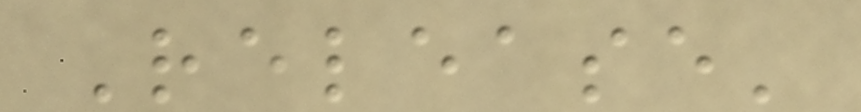Release'
